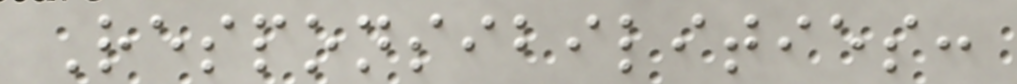Responsibilities:
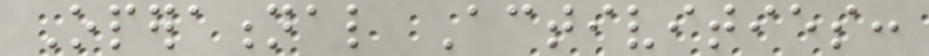Operational Activities:
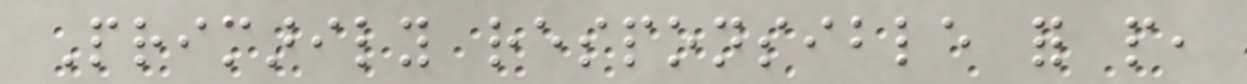Primarily responsible for people,
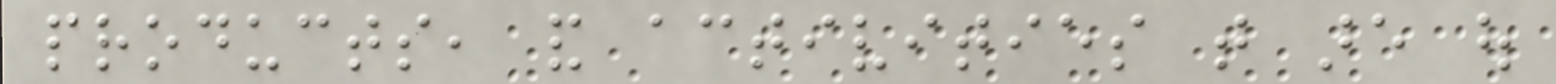products, and activities that are out
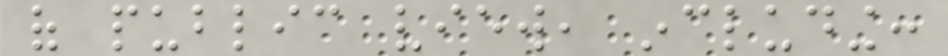of public view, including:
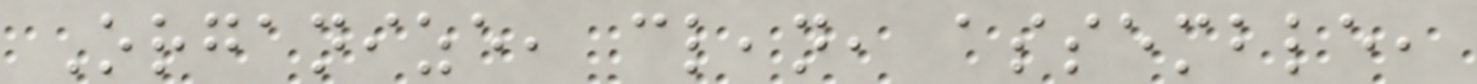Organize, clean, assemble,
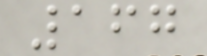167
